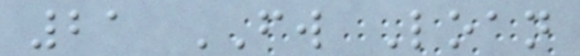21 FW Loan
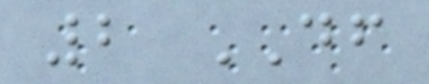2 DF
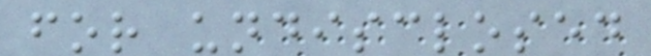for undisclosed
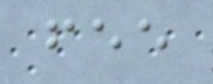fee
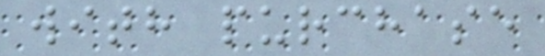with purchase
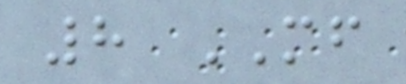8 MF
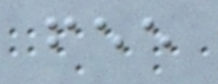fee
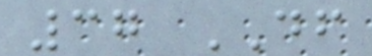37 DF
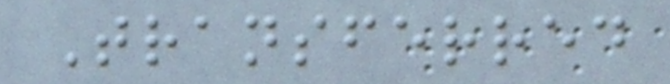Transferred
